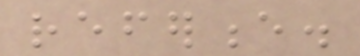reference.
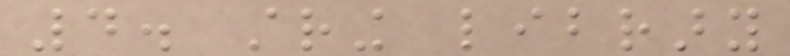4. string library
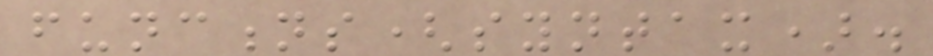functions(syntax).
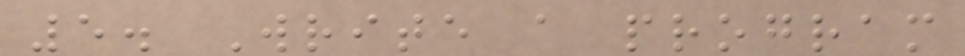5. Write a program
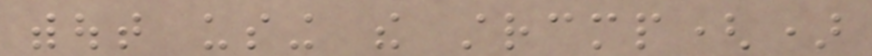without using the strcmp()
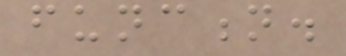function.
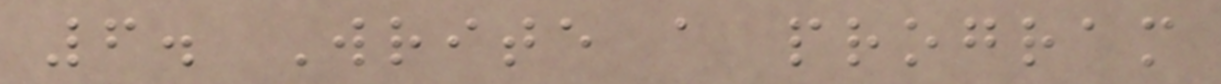6. Write a program
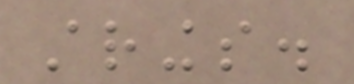strings.
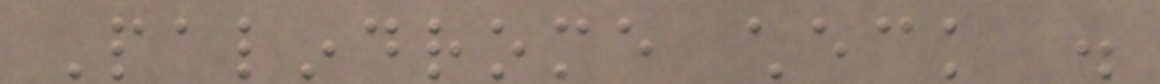Palindrome check .
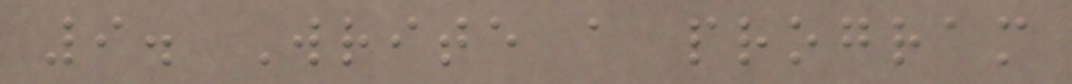9. Write a program
